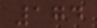174
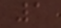1
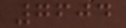7604
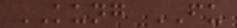KUNG FU
